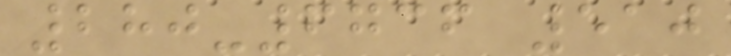280-6736 510
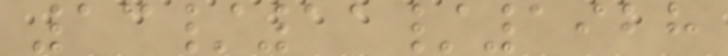13/11/1928
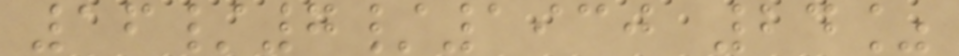16/7/1930 24%
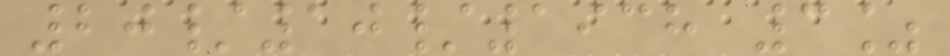20/10/1938 3%
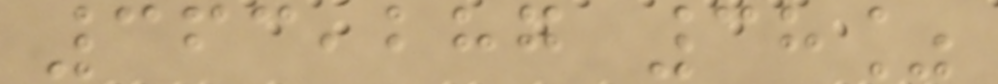363,287 38%
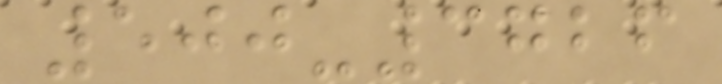500-3726
